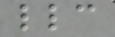llc
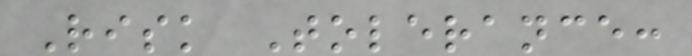Risk Tolerance:
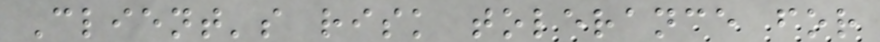Client's risk tolerance for
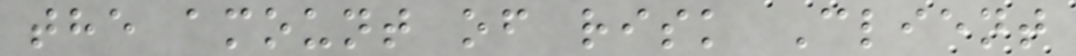the amount of risk Client
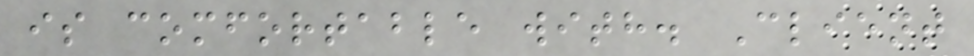is comfortable with. Client
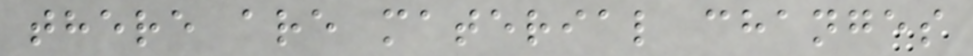there are material changes
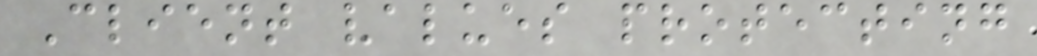Client values protecting
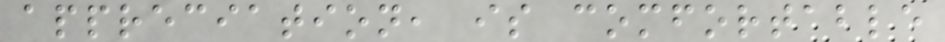appreciation, is comfortable
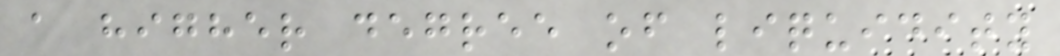a higher degree of liquidity
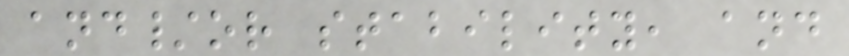and/or stability, and
